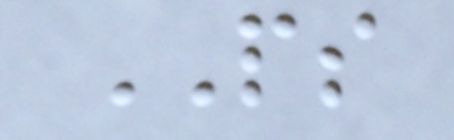PS
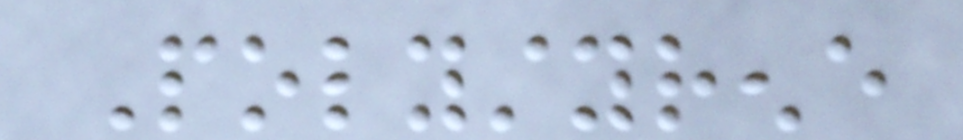Polystyrene
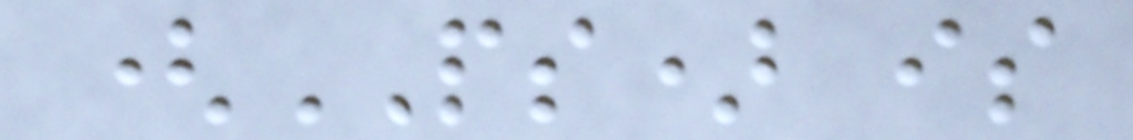(PS) is
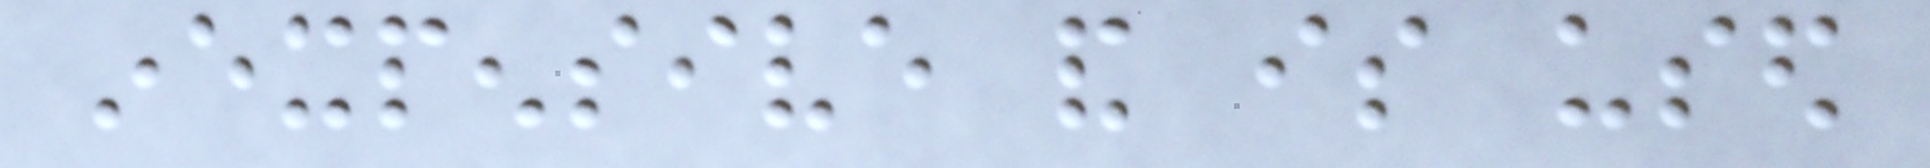inexpensive and is used
